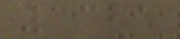1321
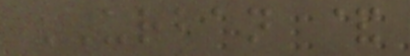URBAN &
